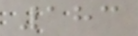183
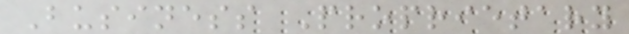Business Proprietary
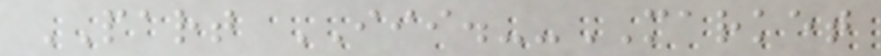PART III.--MARKET
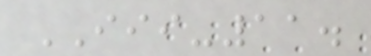III-11.
